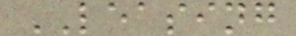LEASING
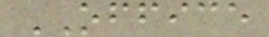OFFICE
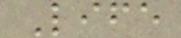Life
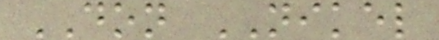DON NIKEL
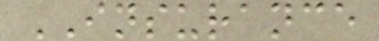INSURANCE
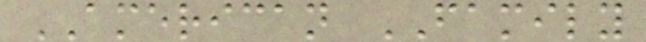AMERICAN FAMILY
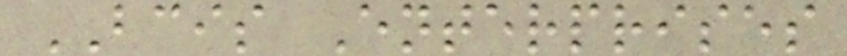BCIS Enterprises
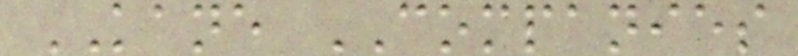KANE COMPANIES
